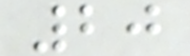20
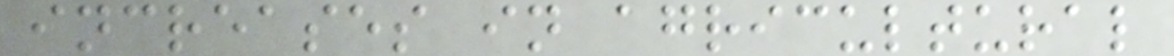increases in agricultural
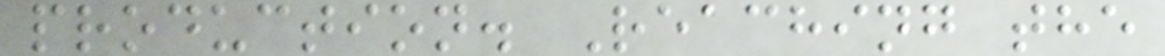production. Reaching the
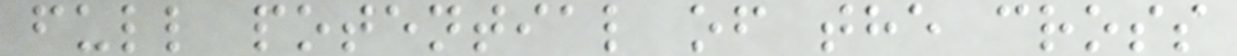full potential of the cross
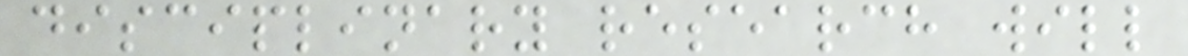disciplinary research will
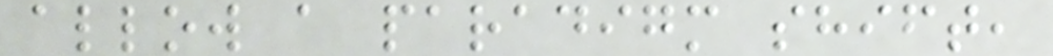allow a paradigm shift,
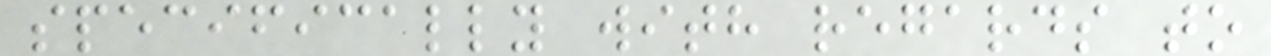specifically with regards to
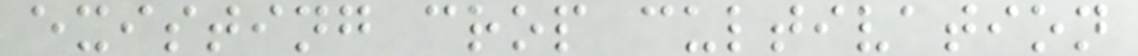existing crop cultivation
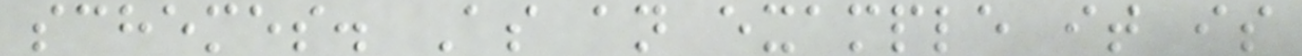schemes. As an example it is
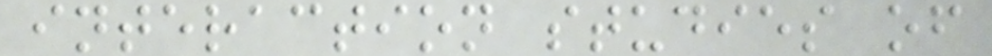interaction studies of
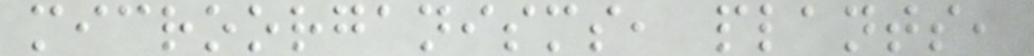microorganisms, plants,
